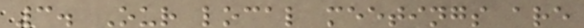3. Our local meetings are
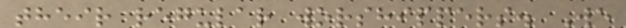their regular worshippers. We
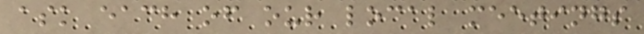ask each of our local meetings
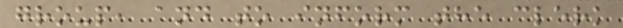group, and to inform the clerk
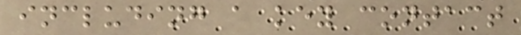including a key contact
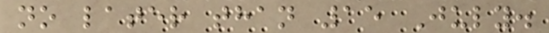no later than 15 July.
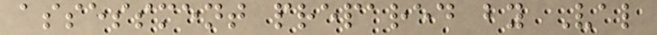assessment prepared by Val
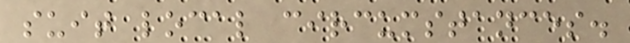suit local circumstances.
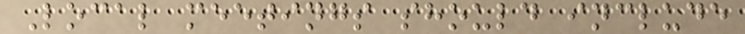Local meetings should include
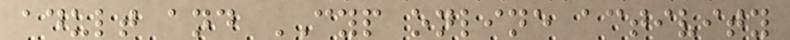adult and CYP online activity
